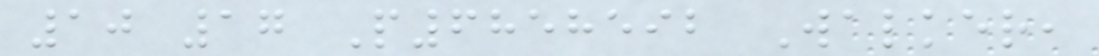10 17 P6858592 Walker,
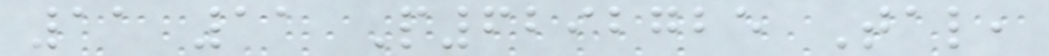11 11 P6292725 Tal,
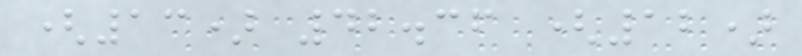(13) 42.36 (12)
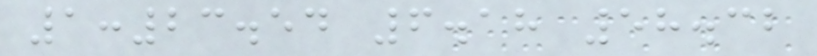1:23.54 6.18 58.32
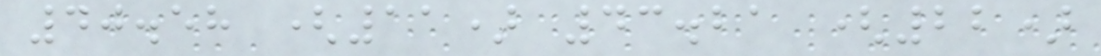40.58 (11) 43.21 (22)
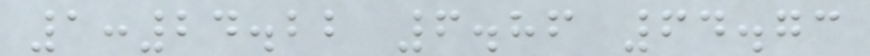1:24.22 6.86 64.73
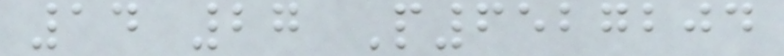14 27 P6527204
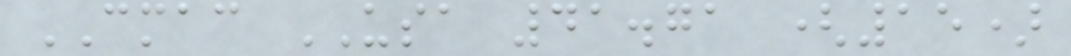CMAC USA 41.71 (15)
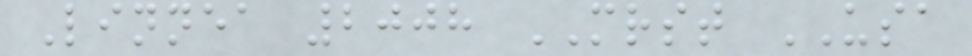Linnea 2008 MRST USA
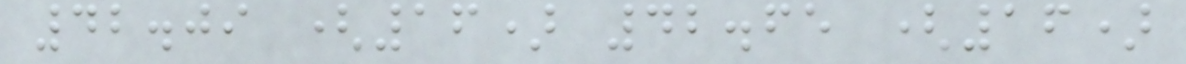42.09 (16) 42.65 (16)
